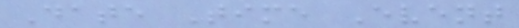Date Time Event
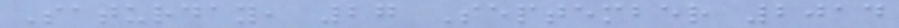Saturday, 27 September 2014
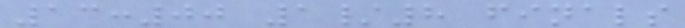13:00 1/8 finals
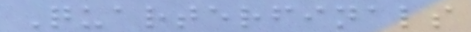Quarterfinals
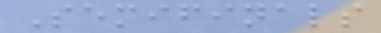Semifinals
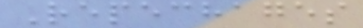Repechages
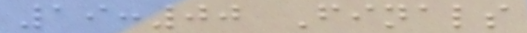19:00 Finals
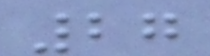27
